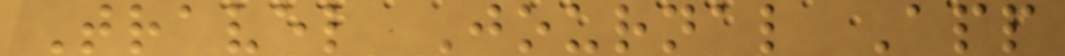Travel Journal App
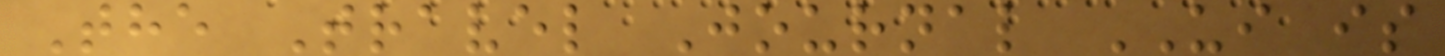The Travel Journal UI is
